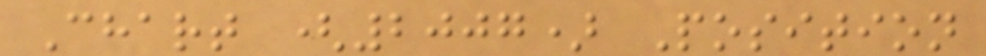Chart (2007) Position
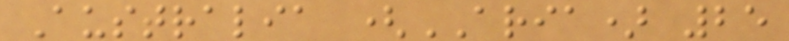Australia (ARIA) 25
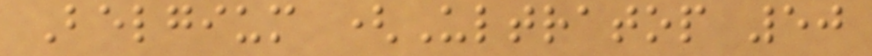Belgium (Ultratop 50
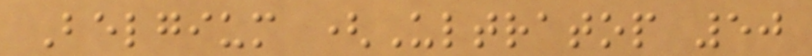Belgium (Ultratop 50
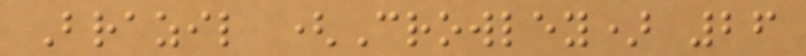Brazil (Crowley) 26
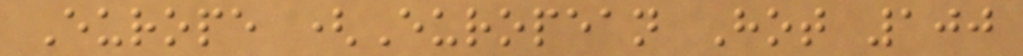Europe (European Hot 100
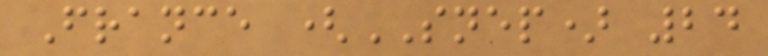France (SNEP) 24
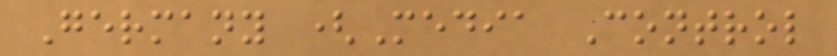Germany (Media Control
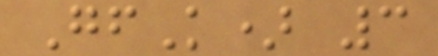GfK) 3
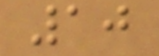10
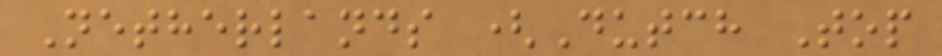Netherlands (Dutch Top
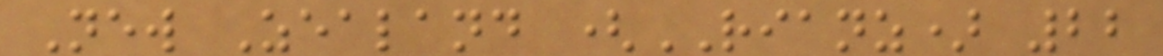New Zealand (RIANZ) 22
